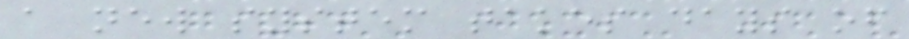a new system takes days of
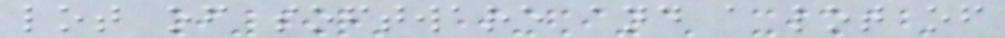lot of software and a lot of
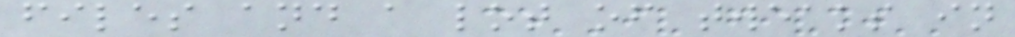files and a lot of tweaks in
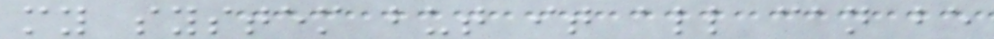my system but it all can be
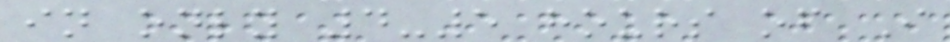in only 4-5 hours of I
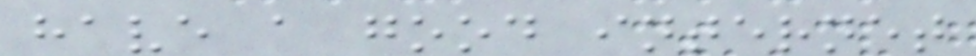have a good internet
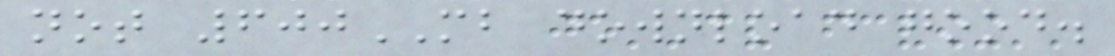not 600MB download good.
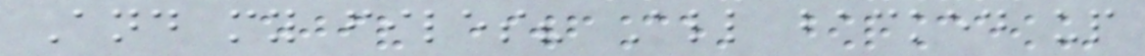And my files? All backed up
